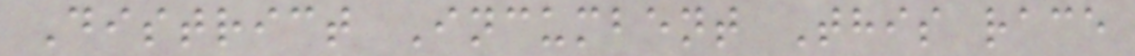District Incumbent This race
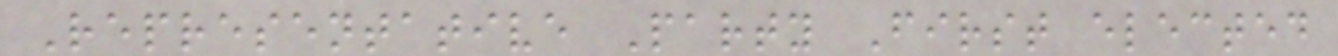Representative Party First elected
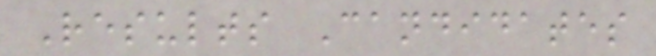Results Candidates
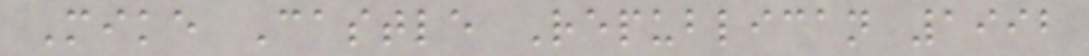Mike Castle Republican 1992
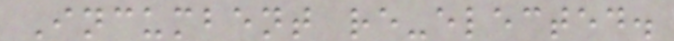Incumbent re-elected.
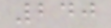240
